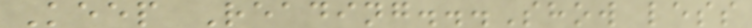Keep Reading...Show less
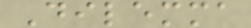Dilemma
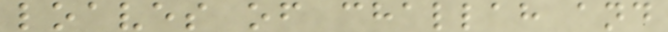loaves of challah and
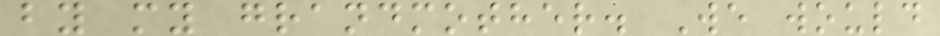by my grandmother. We would
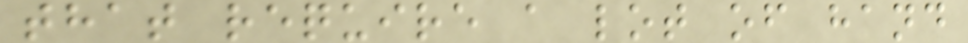that require a lot of hand
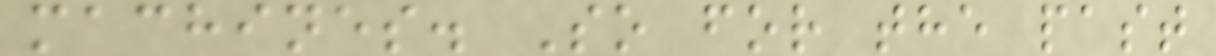machines. So for the past
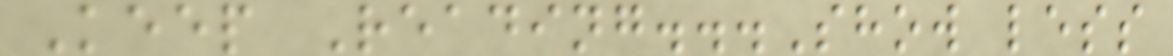Keep Reading...Show less
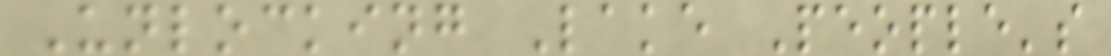Unlocking Lake People's
